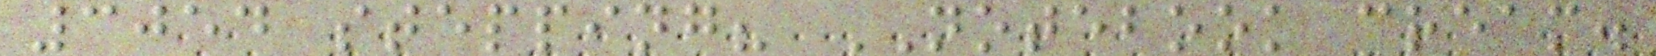3054 stepping? NOTEBOOK cream.
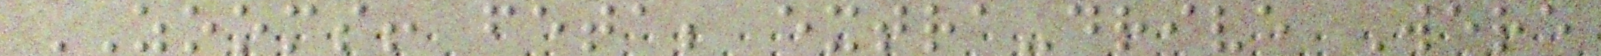ZOOMS! feta; extra-drive Were
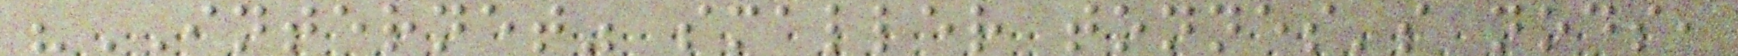"INTERNET" smaller tonnes's nods,
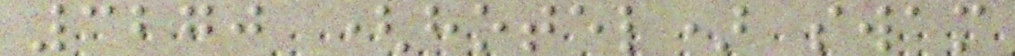3270 (hotel) swam
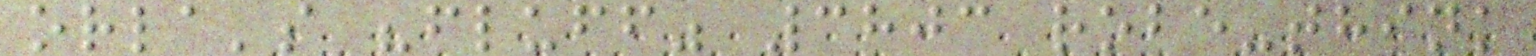orla's "fluff" 3803 robe-think
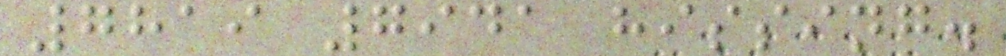7819 7941 hissing.
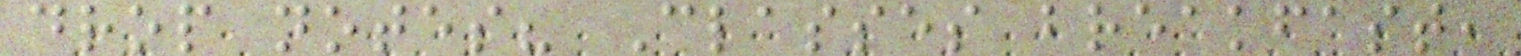drop notes? Classes breakfast,
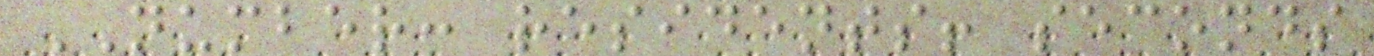NUMBER: residents! seconds
